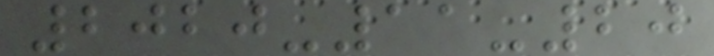2020-11-20
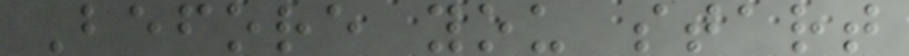Before you start
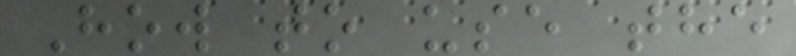How to use the
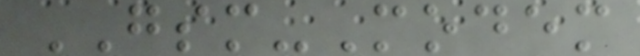GSM-Modem
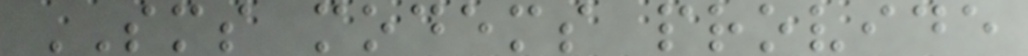SMS modems provide
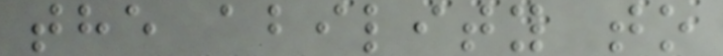the ability to
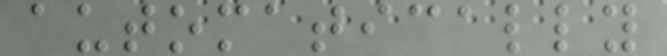automatically
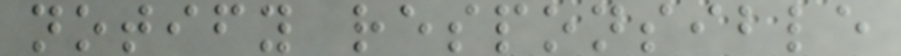notify responsible
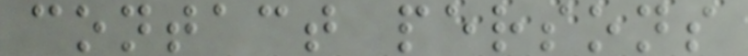contact persons
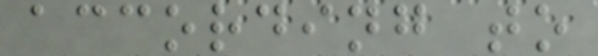according to
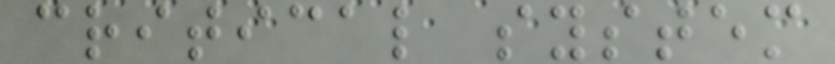critical system
